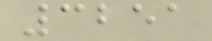3251
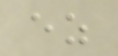ez
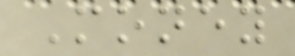Money
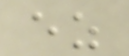ez
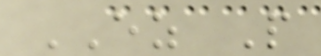EZ P
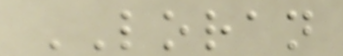LORAN
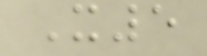X5
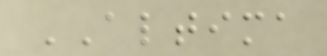ALTIMA
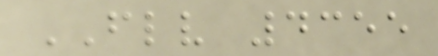FLV 4355
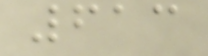613
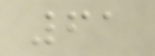61
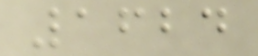1624
